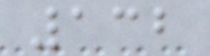132
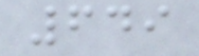649
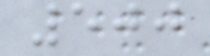500
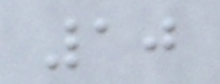10
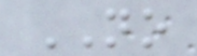NO
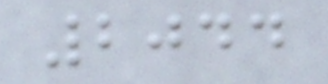2044
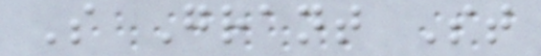S Grant St
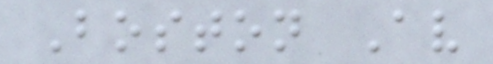Boston Av
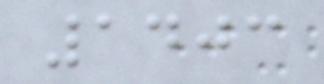1403
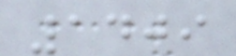1409
